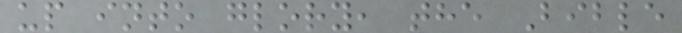up into glory, the Bible
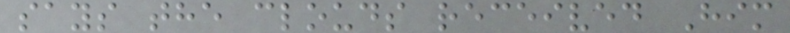says the clouds received Him
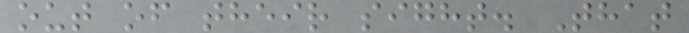out of their sight. That
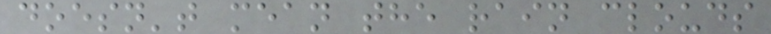doesn't mean the rain clouds
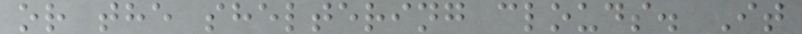or the sheltering clouds. It
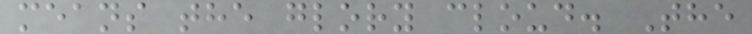means the glory cloud. The
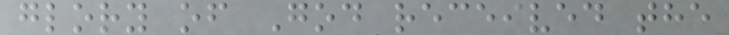glory of God received the
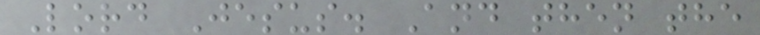Lord Jesus. And then the
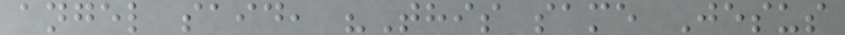angel said, "This same Jesus
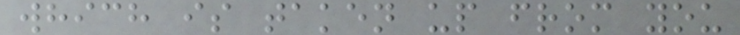which is taken up from you
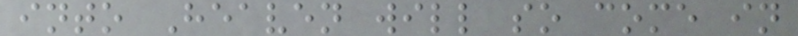into Heaven will so come in
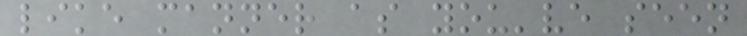like manner as you've seen
